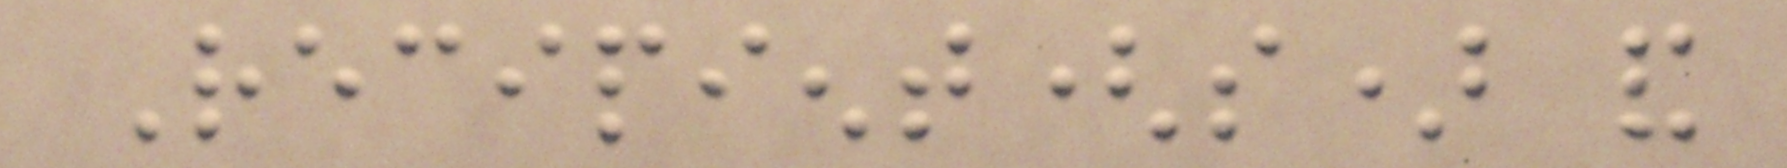Recipient(s) and
